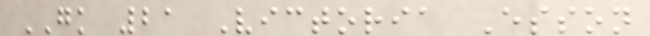GK 21 Victoria Esson
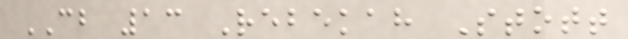CB 13 Rebekah Stott
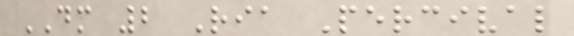DM 2 Ria Percival
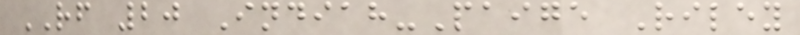RF 20 Indiah-Paige Riley
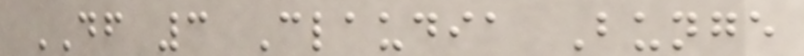DF 3 Claudia Bunge
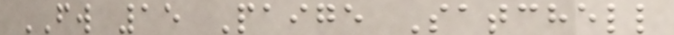FW 15 Paige Satchell
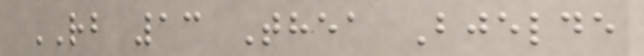RB 13 Thea Bjelde
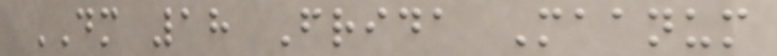DM 18 Frida Maanum
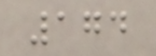174
